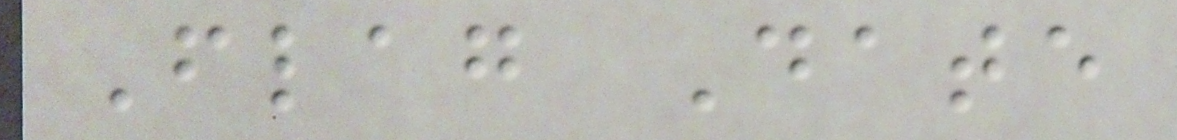Flag Date
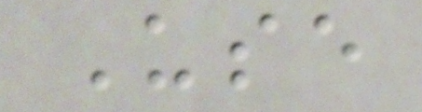Use
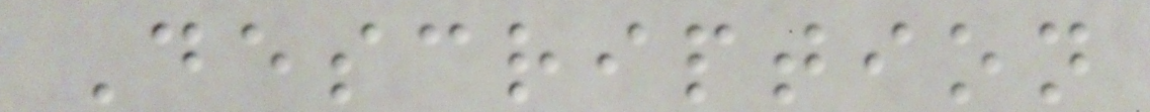Description
